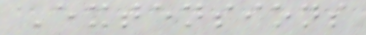Extensions
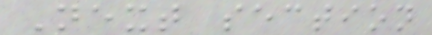Next section
